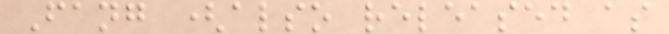Fang (also released as
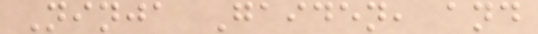Ninja Gaiden, and
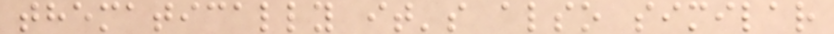thematically it's also similar
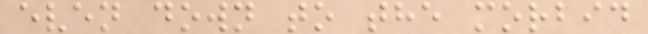even down to the morbid
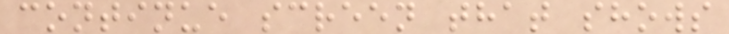continue screen that shows
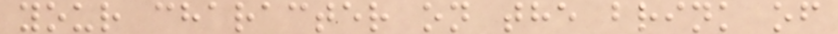your character on the brink of
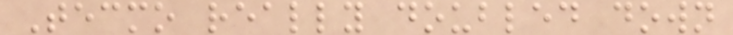Tecmo really doubled down
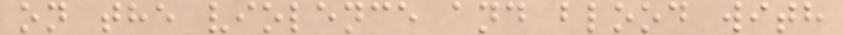on the violence and blood with
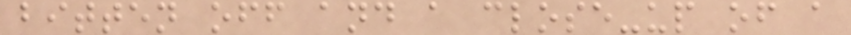bitten off and a close-up of a
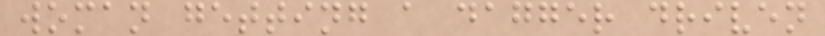woman getting a dagger driven
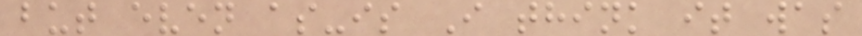but even as-is I think it was
